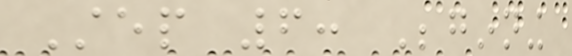Step 6: Beginning
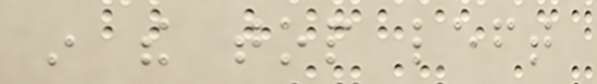in the top left
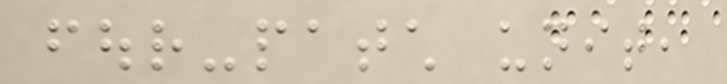four-patch unit,
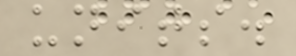units.
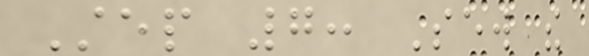Step 7: Sew the
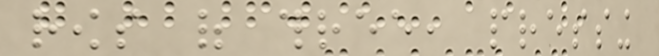rows of three, pressing
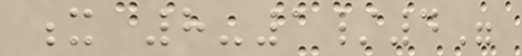x 8-1/4"
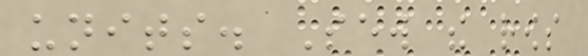units. Sew the rows
